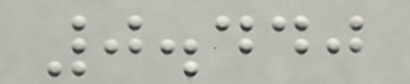0.440
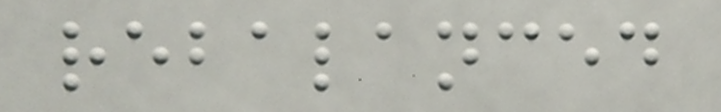rebalanced
